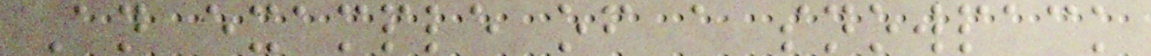An example of a snowpack
